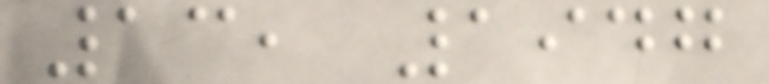13, 1947
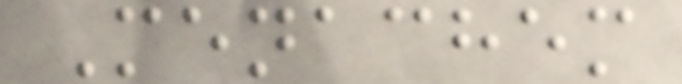Menachem
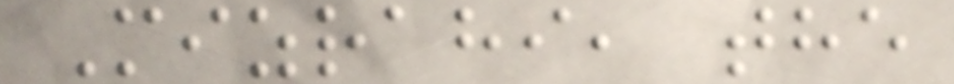Mizrahi, the
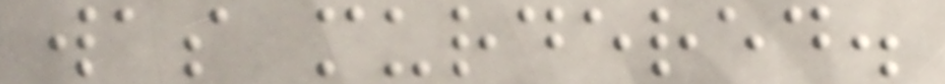was murdered.
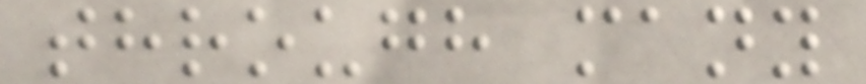through many
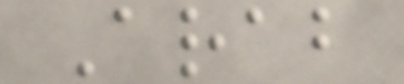Arab
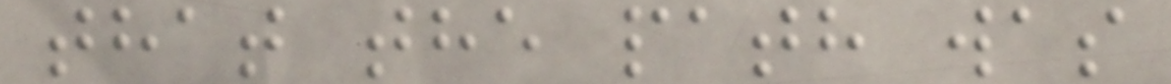that the path was
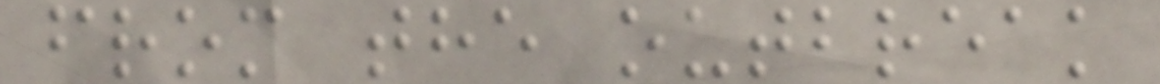from the outbreak
